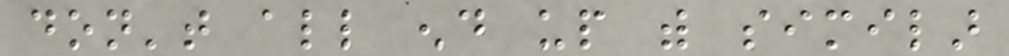don't all end up with similar
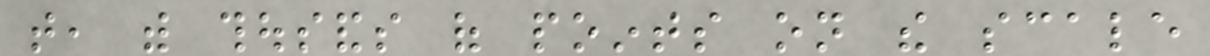that, with thousands of points on the scale
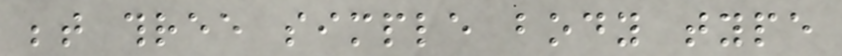between three simple body type
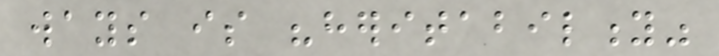ways is "heritability"
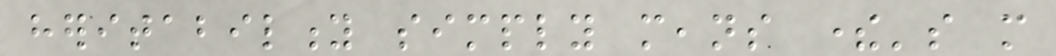heritability simply means there's more
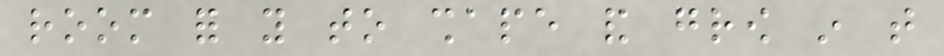room for you to shape and grow in that
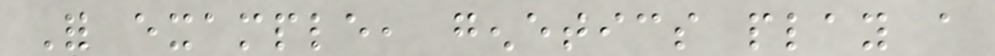For example, genetics play a
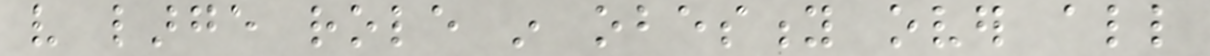very large role in obesity over all
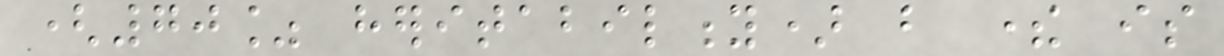(70% heritability) but there is
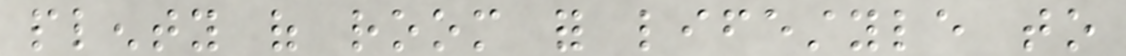plenty of room for lifestyle to
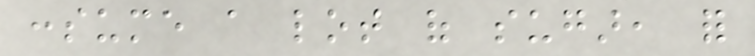consume a lot of sugar, for
